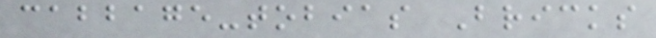cabbage-tobias Bricks
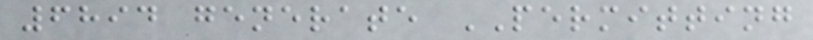6894 generate PERMITTING
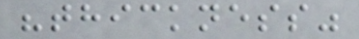"thickness"
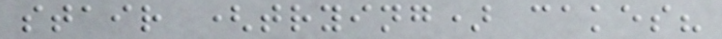stair (trying) cakes?
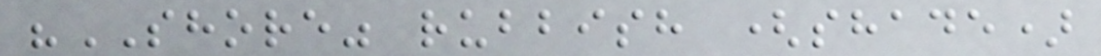"SHORE" rubbish (shade)
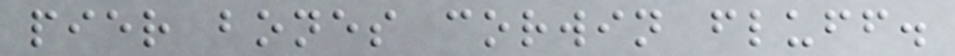pier bones corwin fluff.
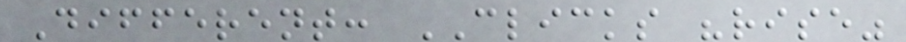Different: CLICKS "rise"
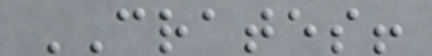CRATES!
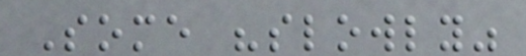Some "slowly"
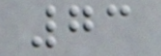73
